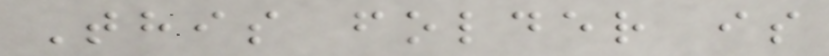This folder is
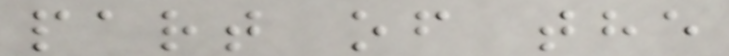part of the
